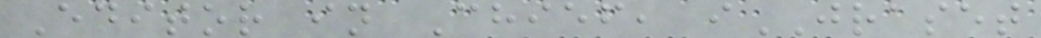Editor in Chief, iJRASET
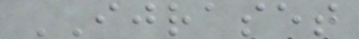IJRASET
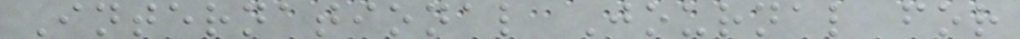International Journal for
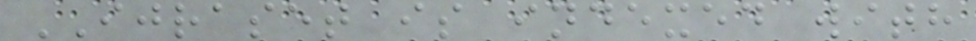IJRASET is indexed with
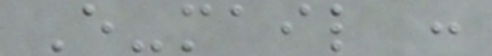E-mail :
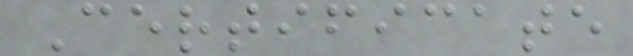Certificate
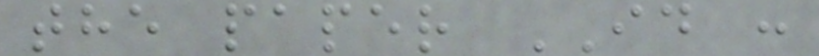the paper ID :
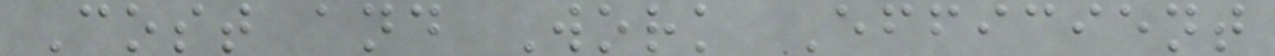Cost and Work Efficient
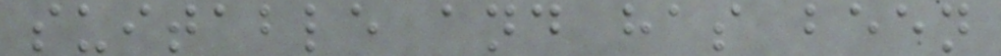suitable and has been
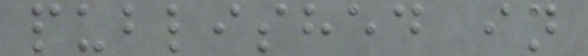published in
